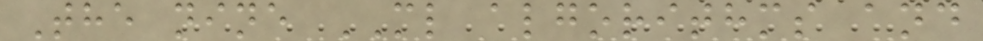The nine ML algorithms and
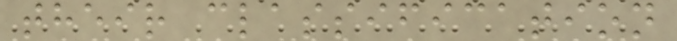their classification
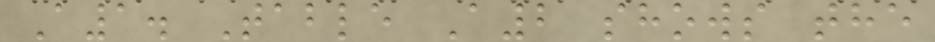A1. Table A2 shows the
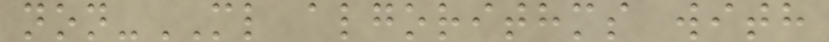non-ML algorithms with
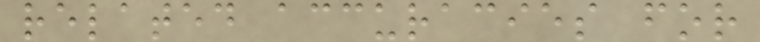related accuracies for
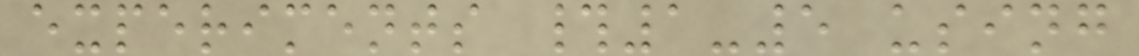experiments #1-5 using
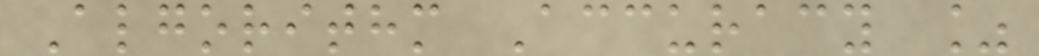Algorithm Accuracy %
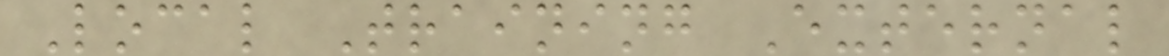Local Training External
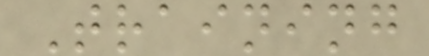Training
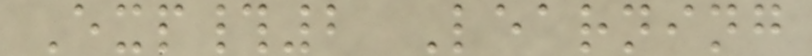Exp#2 Learning
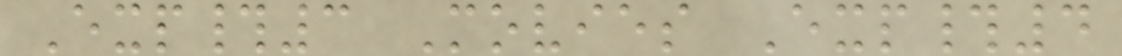Exp#3 Movies Exp#4
